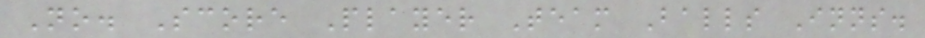No. Score Player Team Balls Inns.
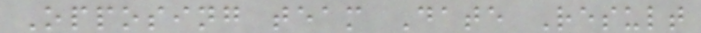Opposing team Date Result
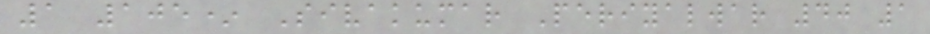1 105* Sivakumar Periyalwar 40 1
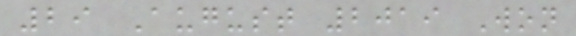29 August 2019 Won
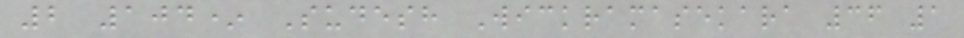2 104* Sudesh Wickramasekara 36 1
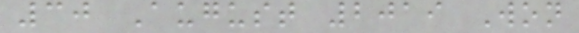30 August 2019 Won
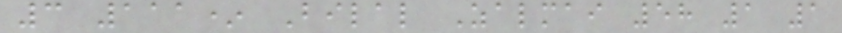3 111* Bilal Zalmai 58 1 1
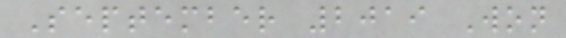September 2019 Won
